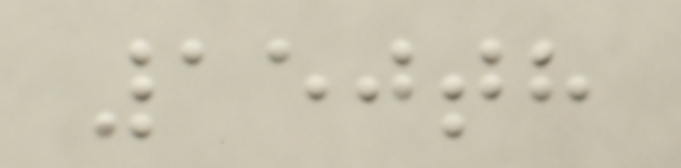150th
